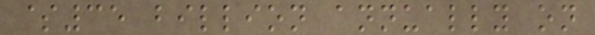$35 billion annually on
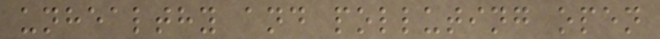unhealthy and polluting open
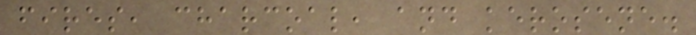fires, charcoal, and kerosene.
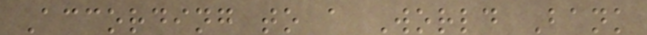According to a World Bank
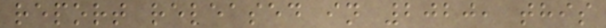report released in 2020, this
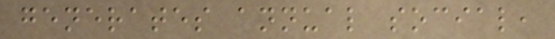generates annual social,
